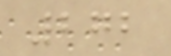272
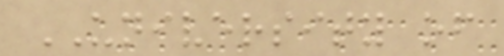UNIVERSITY of
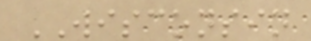WISCONSIN
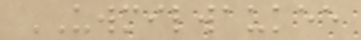UWMILWAUKEE
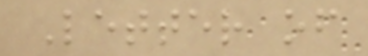Letter of
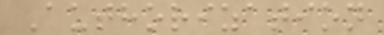Authorization
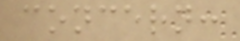concern:
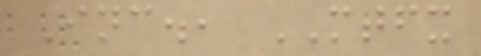Inc., MTFX
